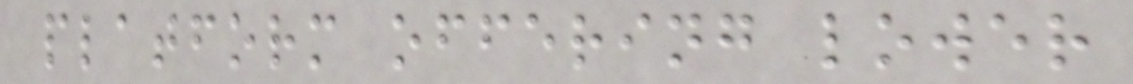platform offering lower
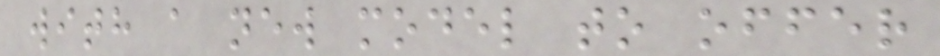with a new model to offer
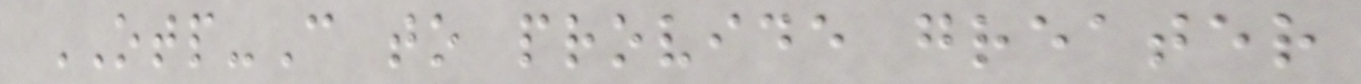OTP-C to provide greater
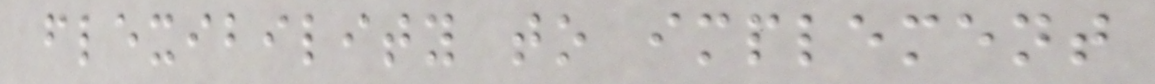flexibility to implement
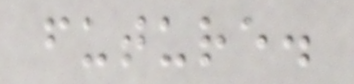future.
